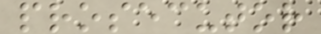prosecutor
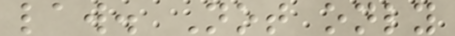law. Not only
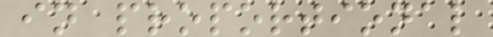in proportional
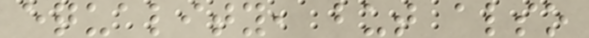equality, but also
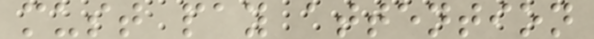must pay attention
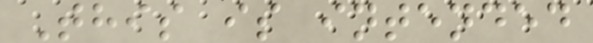This is intended
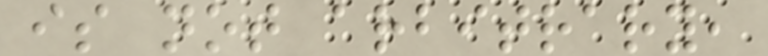is not arbitrary,
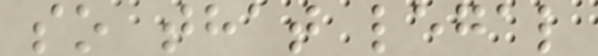so that legal
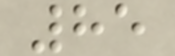85
